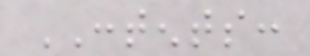CONTENTS:
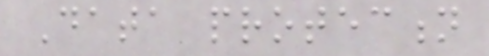Data protection
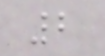2
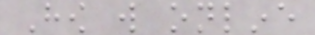How will online
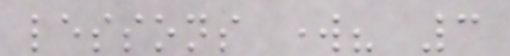lessons work? 3
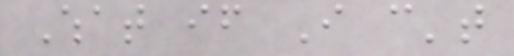What if I can't
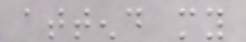attend my
